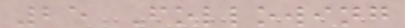25 Following
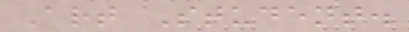Art Student.
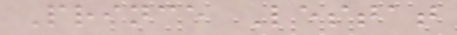Prince Lestat
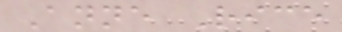Anne Rice
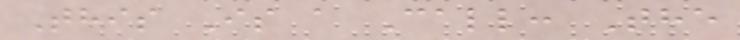This Is a Call: The
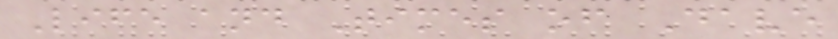Life and Times of Dave
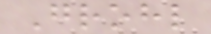Grohl
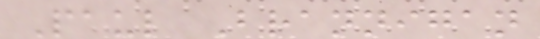Paul Brannigan
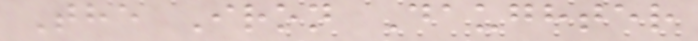The Iron Daughter
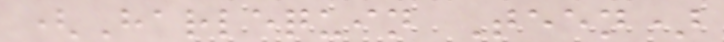(Harlequin Teen)
